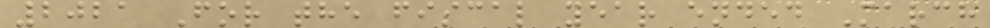2021 For the fiscal year ended March
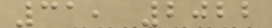31, 2022
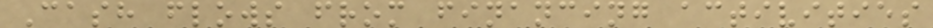Cash flows from financing activities
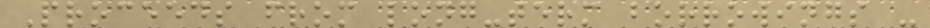Proceeds from long-term borrowings -
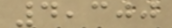4,300
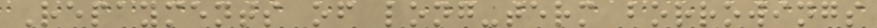Repayments of long-term borrowings
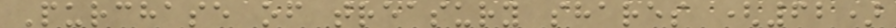Purchase of treasury shares (62)
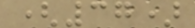(37)
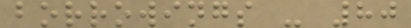borrowings - 80
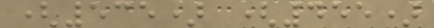(535) (455)
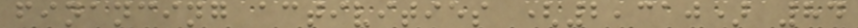financing activities (2,310) 84
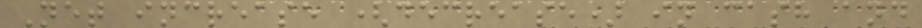Net increase (decrease) in cash and
